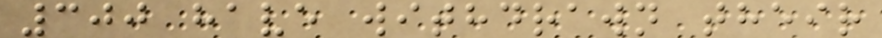300 have withdrawn their
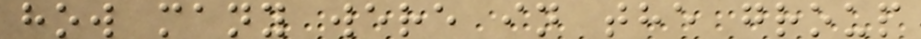how many were in the group
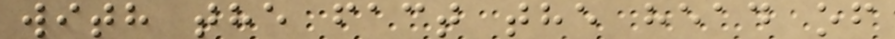with the fact the head of
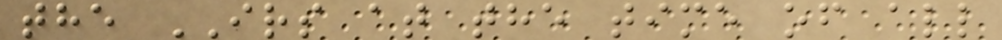the IRS at the time of all
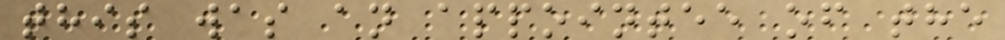this was an appointee of the
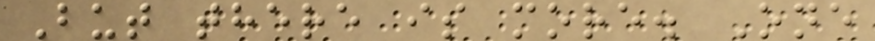But there is more. One
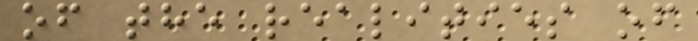of the realities of
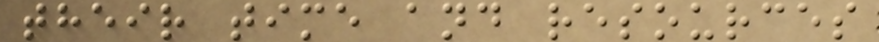their time and resources
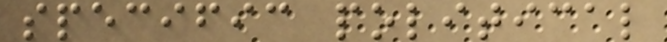specific political
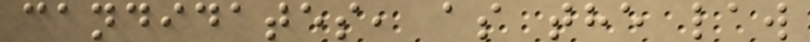candidates, as the law
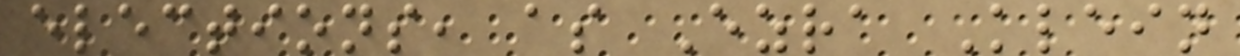elections, as Ezra Klein
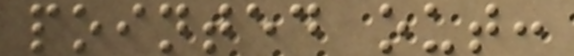pointed out:
